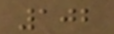102
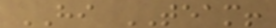HI TEAM!
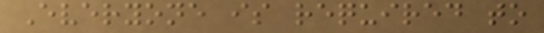Everyone is required to
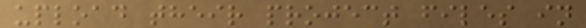upload their project files in
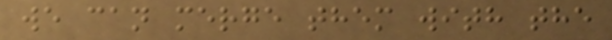we can merge them with the
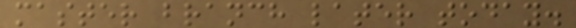master branch later today.
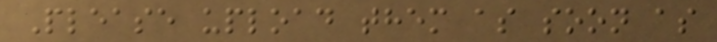Please upload them as soon as
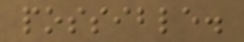possible.
